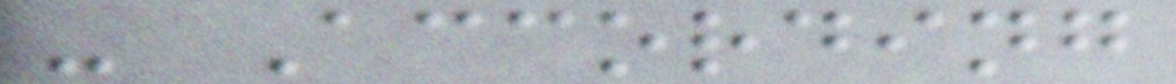- According
